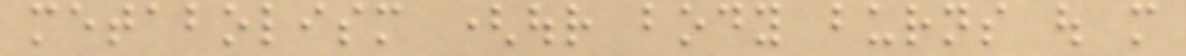metabolism (our body burns out more
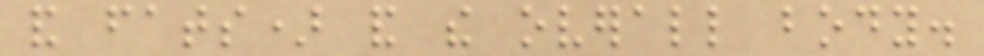and fats) and the overall body.
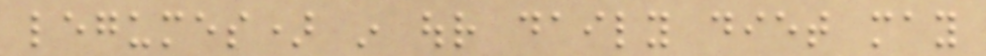legumes) in our daily diet may
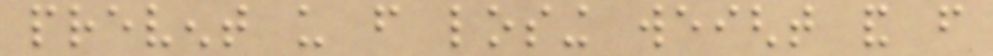prevent us from losing weight and from
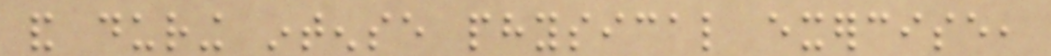and during intense physical exercise,
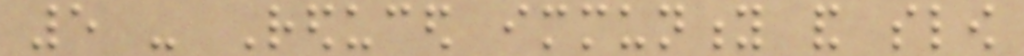5 - Reduced immunity and slow
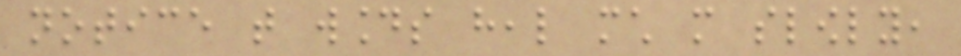notice that wounds heal much more slowly,
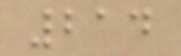214
